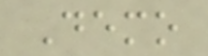Demo
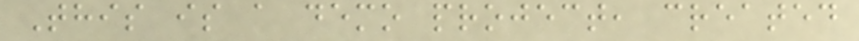This is a demo project, created
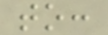to:
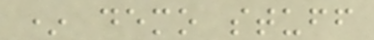* demo stuff
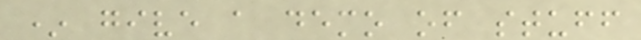* give a demo of stuff
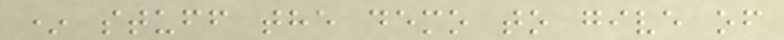* stuff the demo to give of
